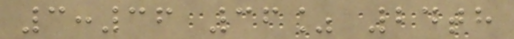3:36 36% 24th
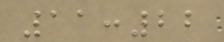11:22
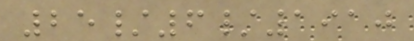25/6/1910
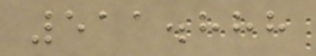511.888
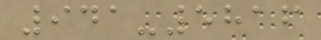941-5816
